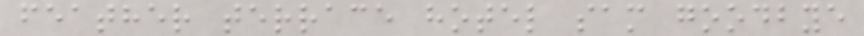feather terrace hotel sam goodbye
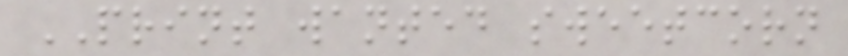PRINT wanted sweetcorn
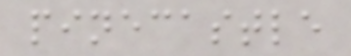pinecastle
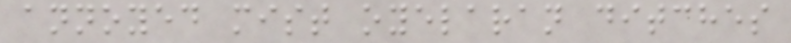annoyed mist oyelaran ditches
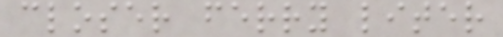closer ferry liter
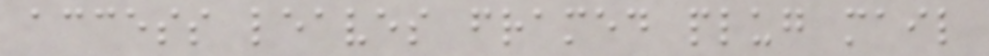access leaves framed plug mail
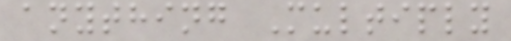anything Multiply
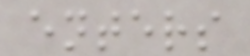enters
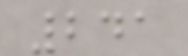241
